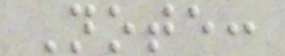Note:
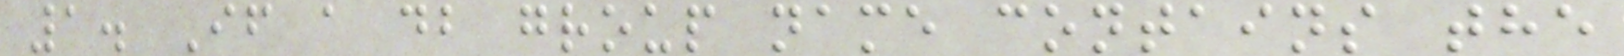1. If a db group name contains the
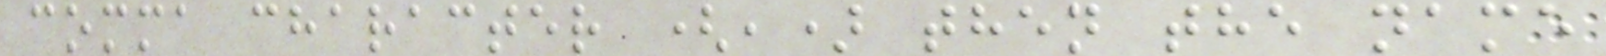comma character (,) then the name
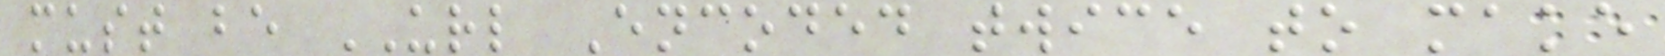must be URL Encoded twice to make
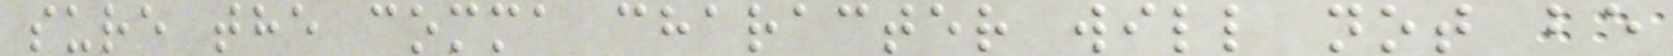sure the comma character will not be
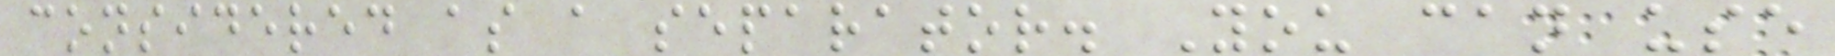considered as a separator. You can use
